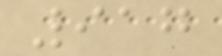917
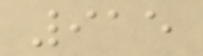915
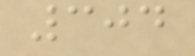304
